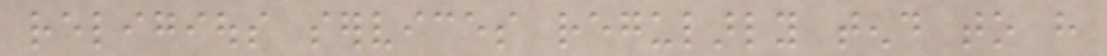religious services regularly tend to have
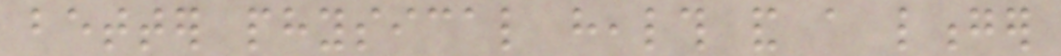better physical health and a longer
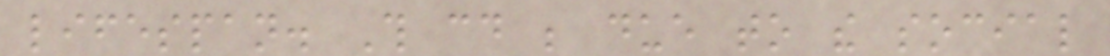lifespan. This could be due to the social
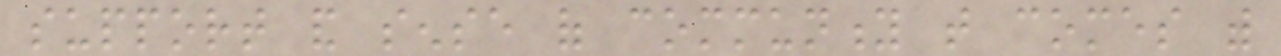support and sense of community that comes with
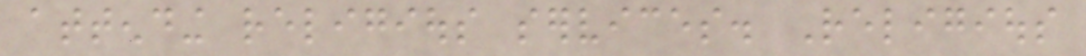attending religious services. Religious
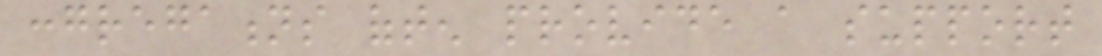congregations often provide a support
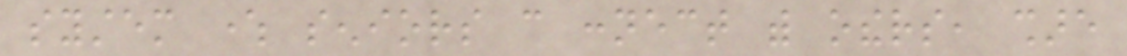system where seniors can connect with others, share
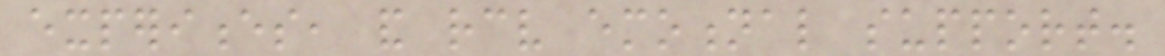experiences, and receive emotional support.
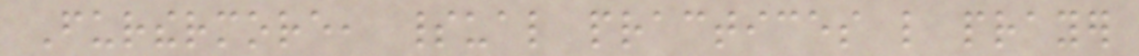Furthermore, spiritual practices like prayer
